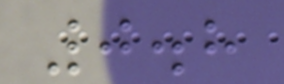0.8
